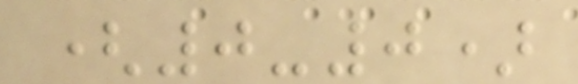(0-0)
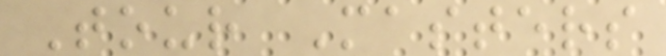Tour Masters
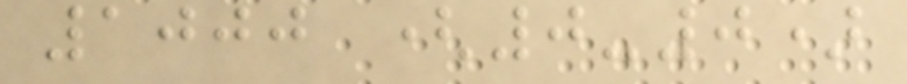1000 (0-0)
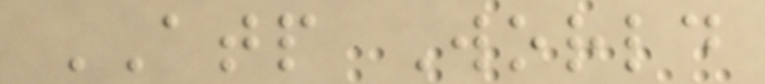ATP World
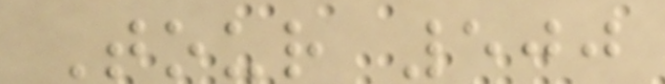Tour 500
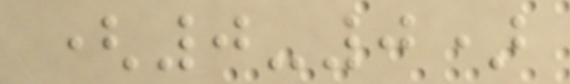(0-0)
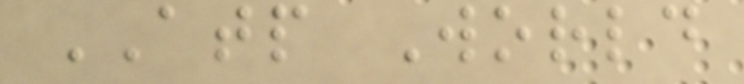ATP World
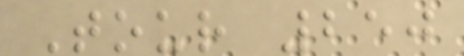Tour 250
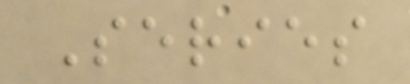Series
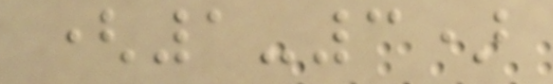(1-3)
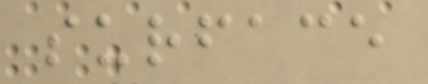surface
